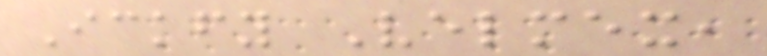Ickfy Velmex,
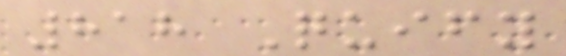818 Quify
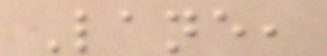Lane,
